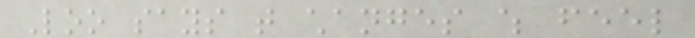Loo says that changes which feel
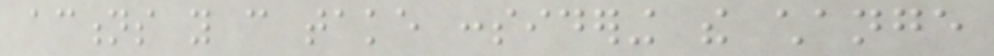actions you can take considering the change
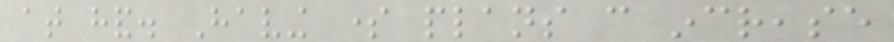at hand. Having some plans can increase
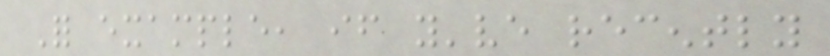For example, if you've recently
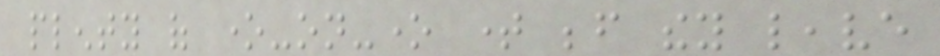plenty of one-on-one time before they leave
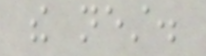the nest.
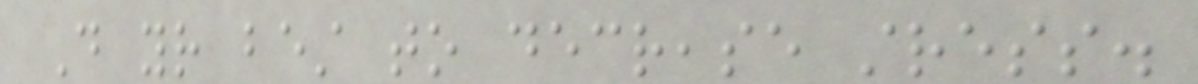Do your best to decrease stress.
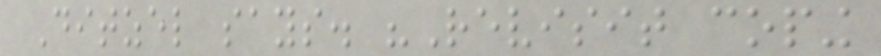Ditzel says. "Revisit coping
